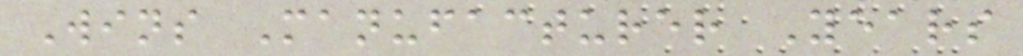Wins Manufacturer Years
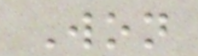Won
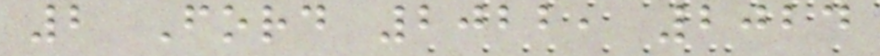2 Ford 2022, 2024
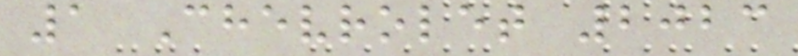1 Chevrolet 2023
